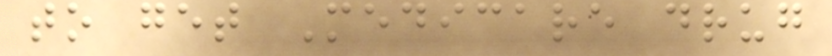to get Medicare drug
